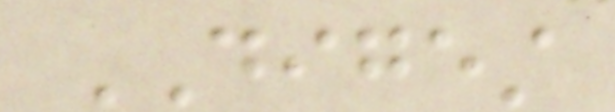DIGEST
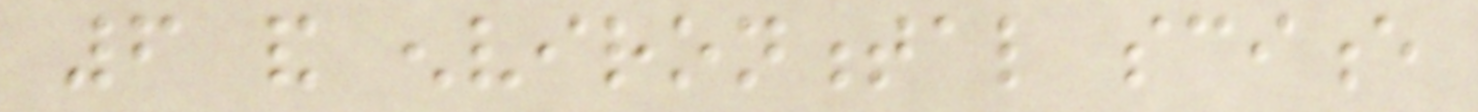6 and environmental science
